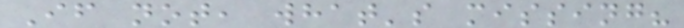If not, what's missing?
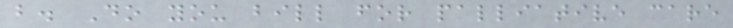b. Do you bill for palliative care
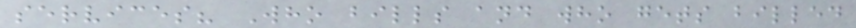services? Who bills and who gets billed
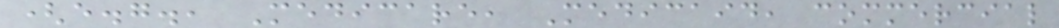(e.g., Medicare, Medicaid, commercial
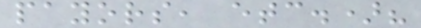payors, etc.)?
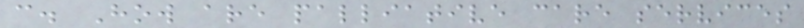c. How are palliative care services
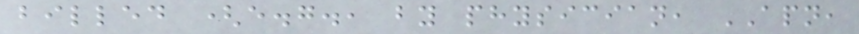billed (e.g., by physician, APN,
